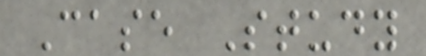Case Study
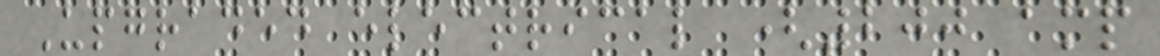Upgraded electrical (200 amp
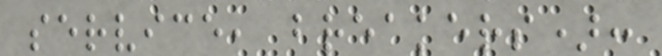service, breakers):
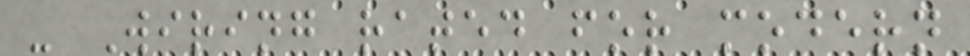- Wiring rated for modern
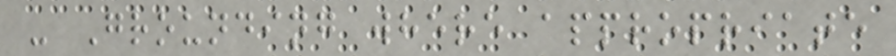- Grounding where appropriate
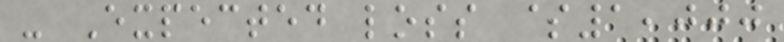- Expected loss $1,000
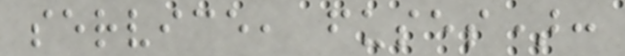service, fuses):
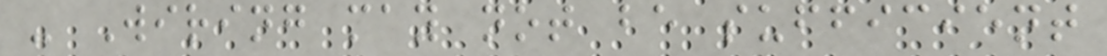- Wiring may not be sufficient
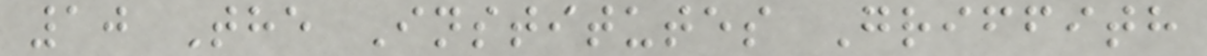10 The Institutes Griffith
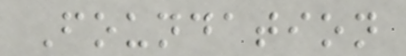Foundation
